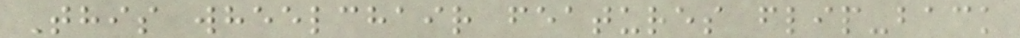This wheelchair features flip-back
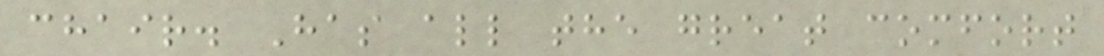chair. Has all the great comfort
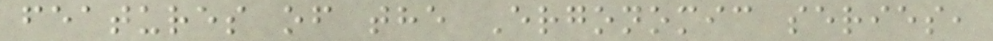features of the Ergonomic series,
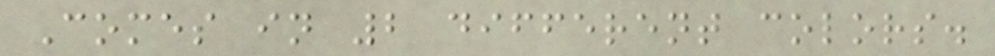Comes in 2 different colors.
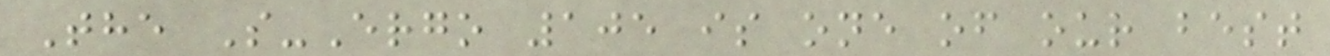The S-Ergo 105 is one of our best
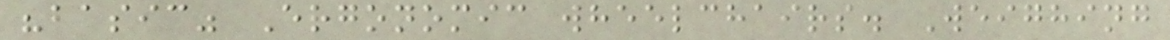"basic" Ergonomic wheelchairs. Weighing
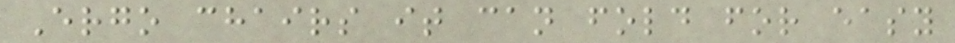Ergo chairs it can fold for easy
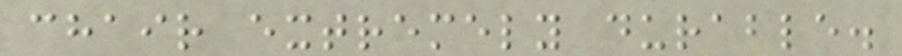chair extremely durable.
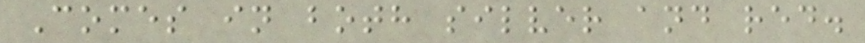Comes in both silver and red.
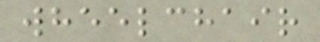wheelchair
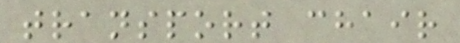transport chair
